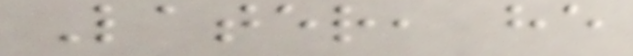Later, he
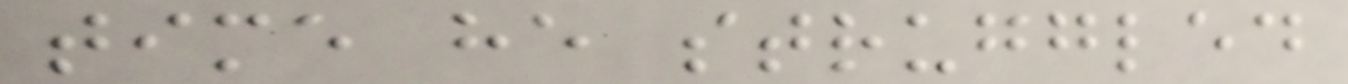time he struggled
